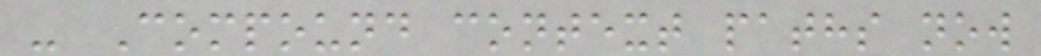- Compound context paths now
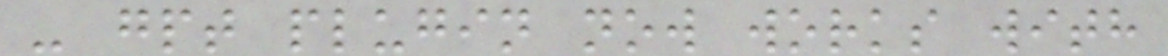- gpt plugin now works with
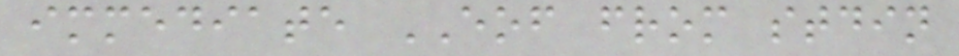immediate EOF from stdin
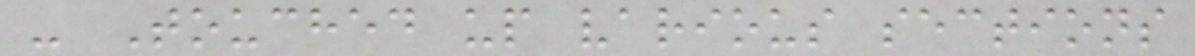- Touched up various sections
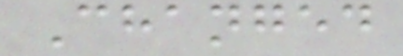Changed
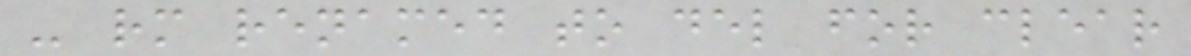- rm renamed to del for clear
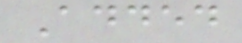Added
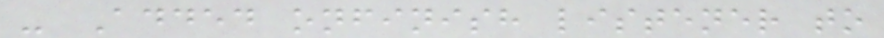- Added onfinish listener to
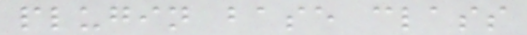plugin base class
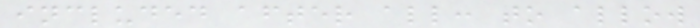included after all: to allow
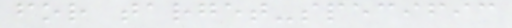for target-specific
